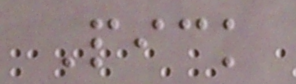Pick
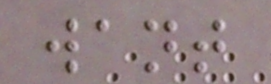want
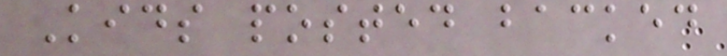Kids posted backed
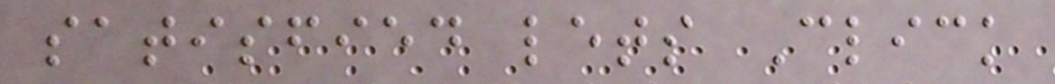satisfied lets Click
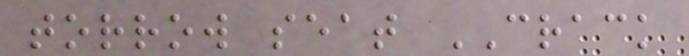torrow seat CRACK
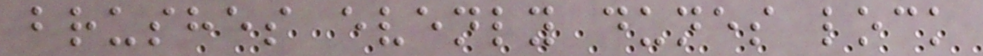brushes evenly dunes lock
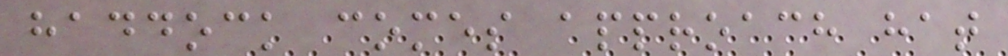haddock comes approach hat
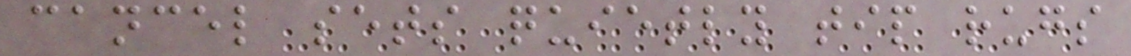cancel sets quietly tip rugs
